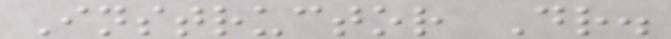Instructor Dr.
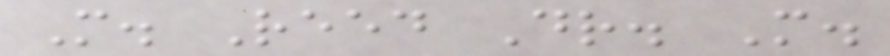M. Reed Dr. M.
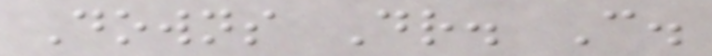Downs Dr. C.
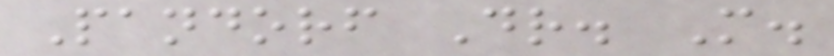Pandorf Dr. M.
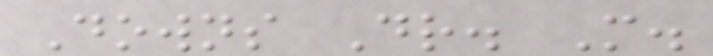Downs Dr. M.
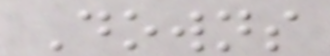Downs
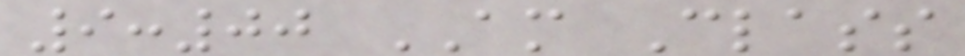9:00 AM Class
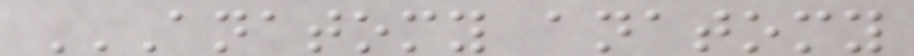ANATOMY ANATOMY
